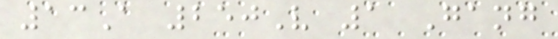13A 250V 1 Gang
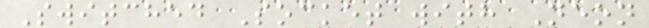Switched Socket with Neon
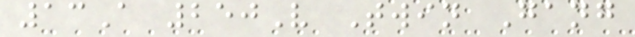13A 250V Twin Gang
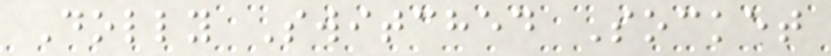Dolly Switched Socket
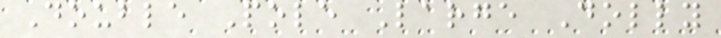Double Pole Large Dolly
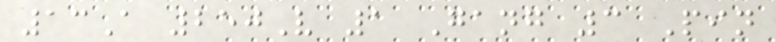13A 250V 1 Gang 3 Pin
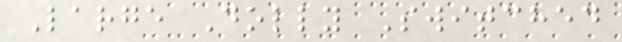Large Dolly Switched
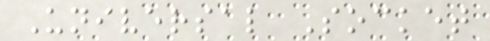Universal Socket
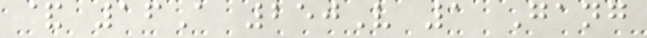& 16A 250V 1 Gang
